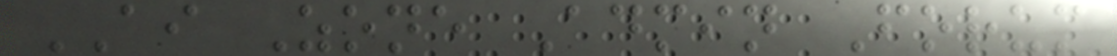AI Zone Admin Forum
